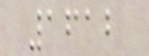1612
